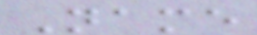Name
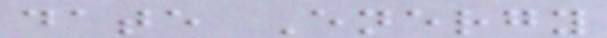date Energy
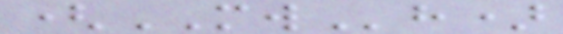(MWh)
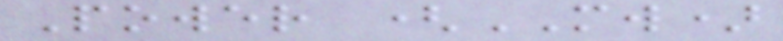Power (MW)
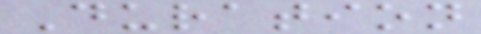Duration
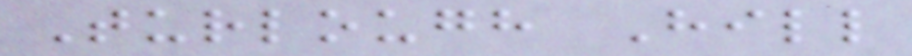Turlough Hill
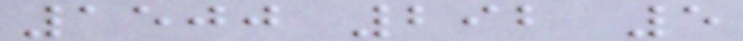1500 292 5
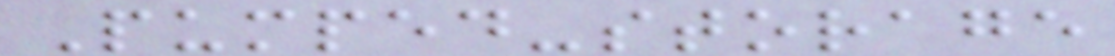Pumped-storage
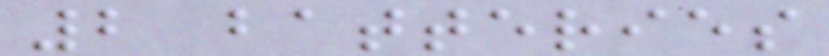2 batteries
